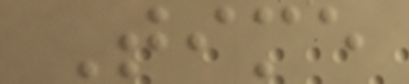Time
